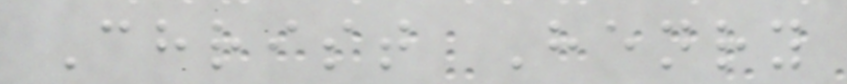Christ Henry
